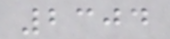2304
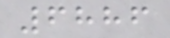6886
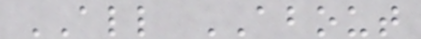ALL ABOUT
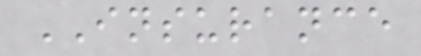INSURANCE
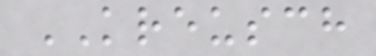KREUSCH
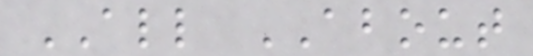ALL ABOUT
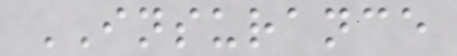INSURANCE
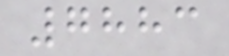7883
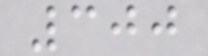300
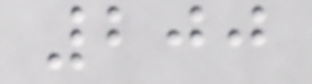200
